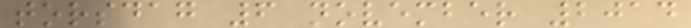torsdag 6 november 2014
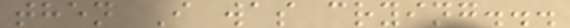then I was crying...
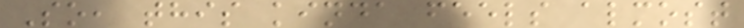So, this kinda feels almost
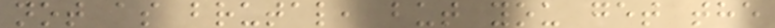not as brutal, but you get the
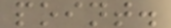point.
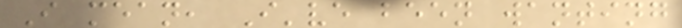I mean, I've been wanting
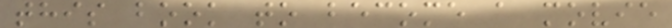this book to become a movie
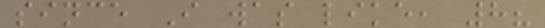since I was like, 8?
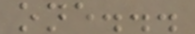one...
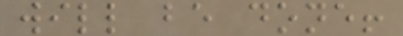will be done!
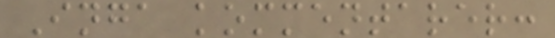Inga kommentarer:
